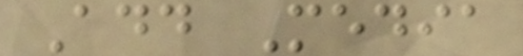Add Media
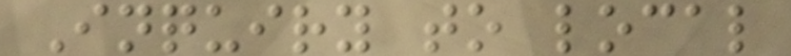Inquiry to local
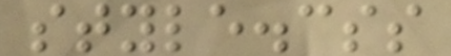style.css
